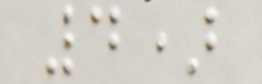4)
